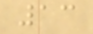13
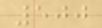500
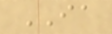IA
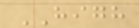HIGH
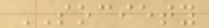SOCIETY
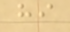hi
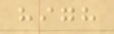high
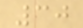30
